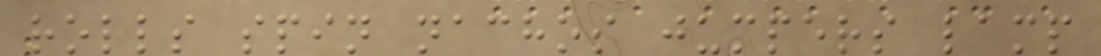rolls spin nachos jumpers lamp
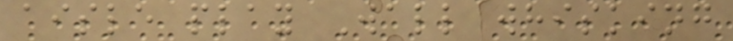aisle play Wall whisking
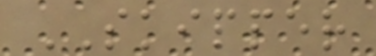SKIPPER
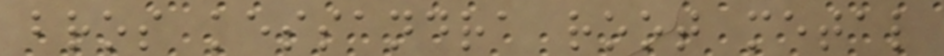bros kessandra root metal
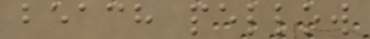beach pellow
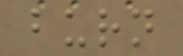burn
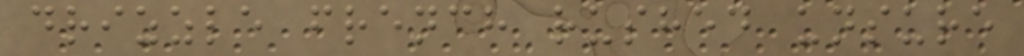drizzle french rushed unsure
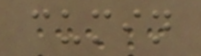cumin
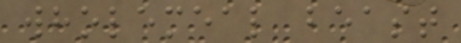wholemeal beast
